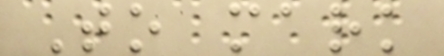To mark
